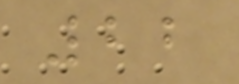22
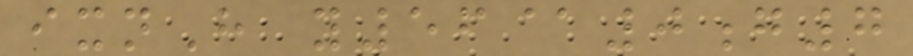ixnH y56@0g7
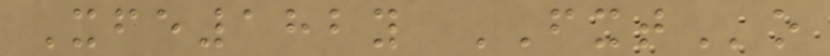Xfe182y FXTo
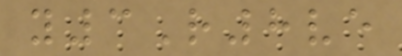y3R8ve
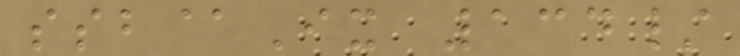ssb@Ix 134/
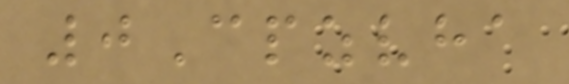0Cpzvha
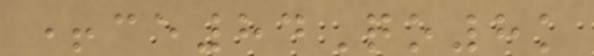+ce84Qo8k
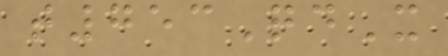t753QdX
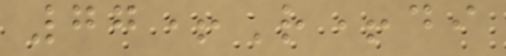77+R+di
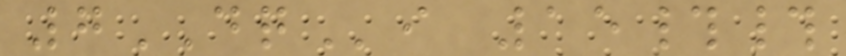7DQi 15##
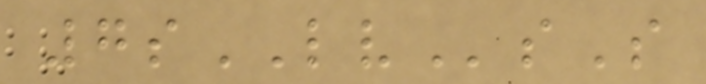7sLVsS
